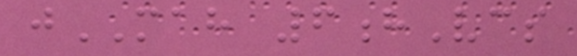jMAH 6hVcs
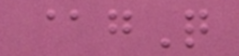@gQ
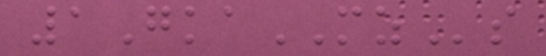1GkaMZs
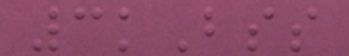3kBss
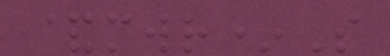&mwr*S
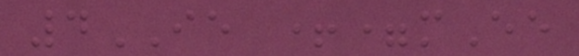4IE +=mEe
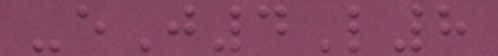-eJ4L8
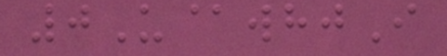0U@whjI
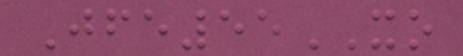Jfe55XO
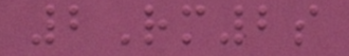2Rm2s
